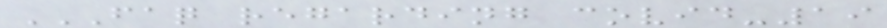FAQ REGARDING COVID-19
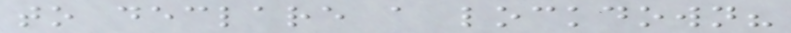to declare a lockdown?
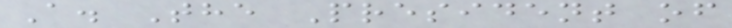A. The President of
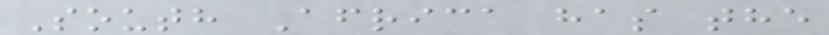South Africa has the
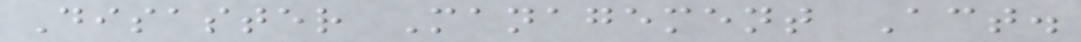Disaster Management Act.
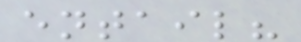entail?
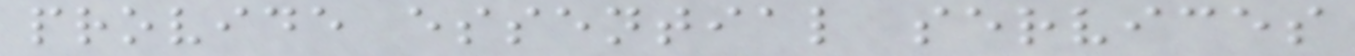provide essential services
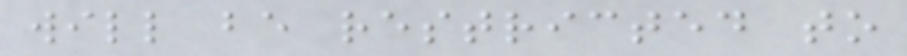will be restricted to
